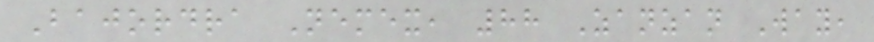Bajordra Nemex, 88 Zanzan Way,
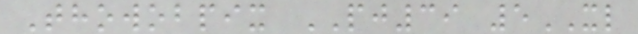Thowobpix PJ39 5XL
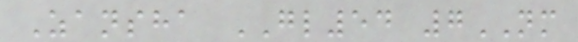Zansha GL54 7NM
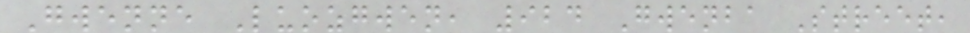Gwenne Luozgwen, 924 Gwenba Street,
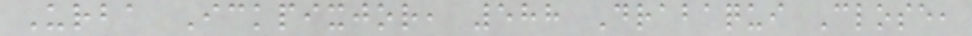Urba Ickpixjor, 588 Drabaqui Close,
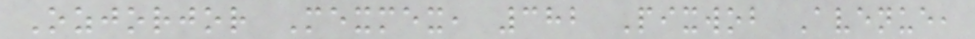Ozjorjor Mexmex, 382 Pixwob Avenue,
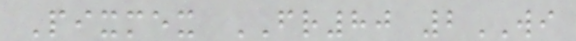Pixmex FR80 2WI
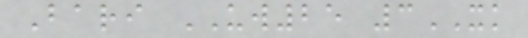Bari UW25 3XK
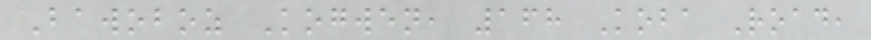Bawoboz Kogwen, 168 Koba Road,
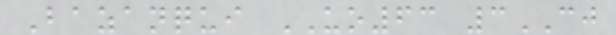Bazanqui UO63 3CJ
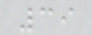39
